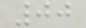00
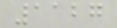1127
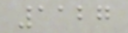1127
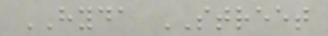HYDA STREET
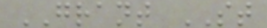GRANT ST
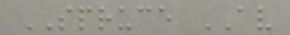SPRUCE AV
